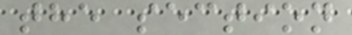the section
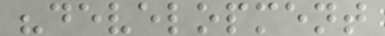"development
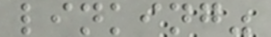linking"
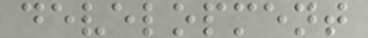development
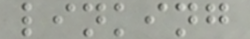linking
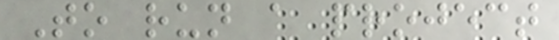To run a project
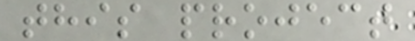this project
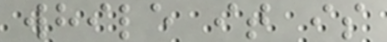while it is
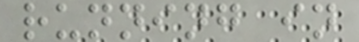running in
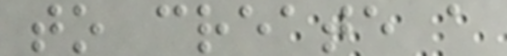to create a
